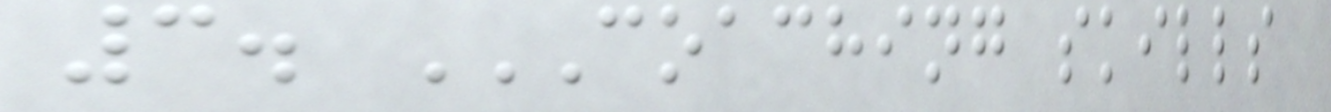3. COACHING SKILLS
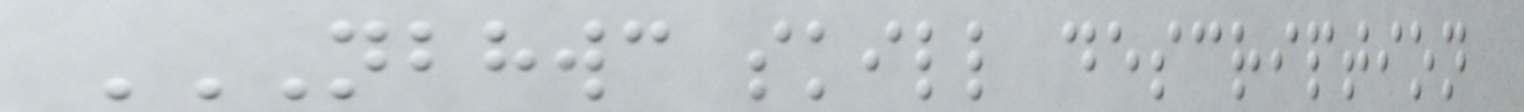NBHWC SKILL DESCRIPTION
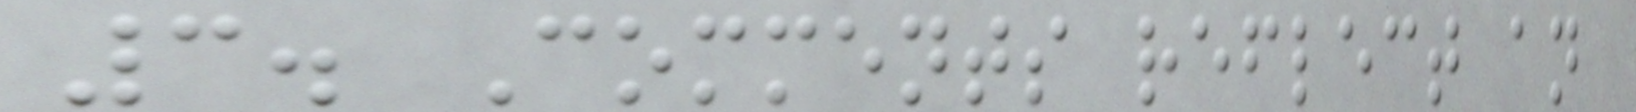3. Comments reflect an
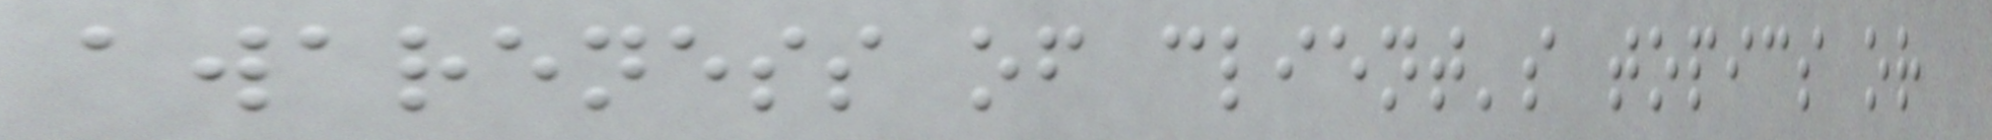awareness of client's topics or
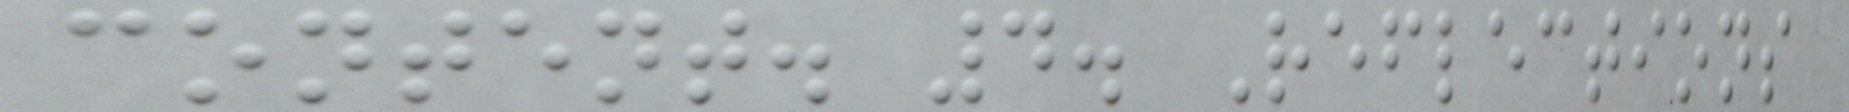content. 4. Reflections
